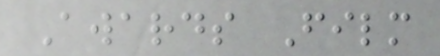Awards Film
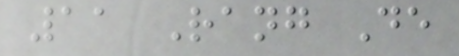11 Rang De
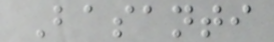Basanti
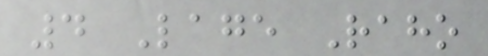4 Lage Raho
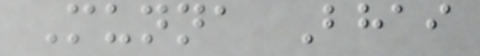Munna Bhai
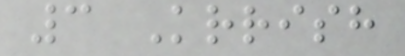3 Krrish
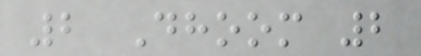2 Dhoom 2
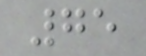75
